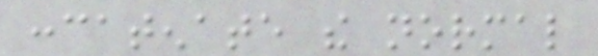concatenate the normal
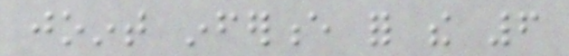joint inference for the 6
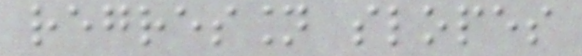regression slopes
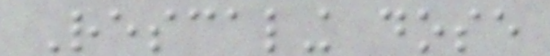Rescaling dose
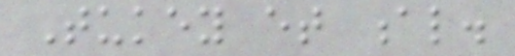Tukey et al.
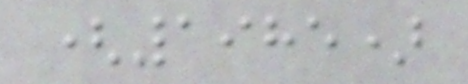(1985)
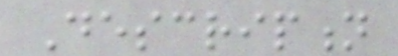Description
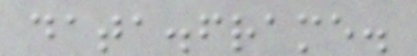data.frame.
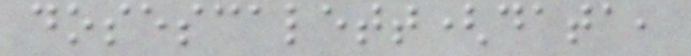dosescalett(data,
